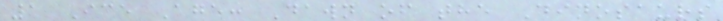1 Ice Age: Dawn of the Dinosaurs
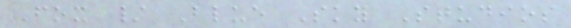Fox / Blue Sky Studios
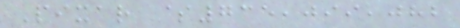Pixar $735,099,082
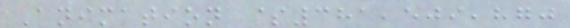Animation $381,509,870
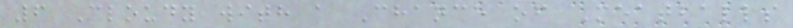6 Cloudy with a Chance of Meatballs
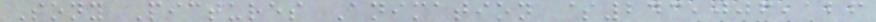Sony Pictures Animation $243,006,126
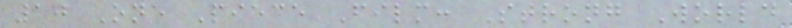10 One Piece Film: Strong World
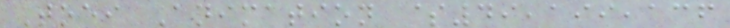Toei Animation $49,199,136
